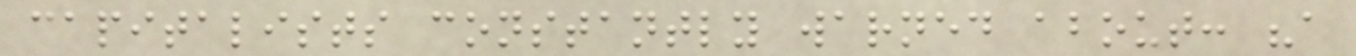capitalists constantly warned about: "a
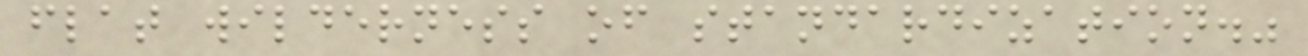flat wilderness of standardization."
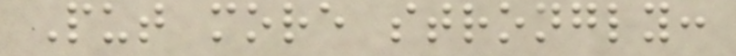Put more strongly:
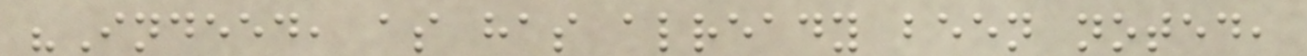"Indeed, as has already been noted,
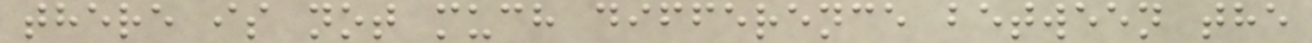there is not much difference between the
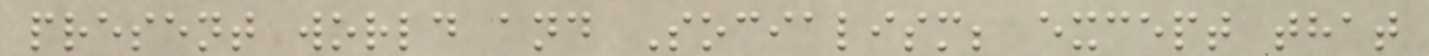present world and Socialism; except that
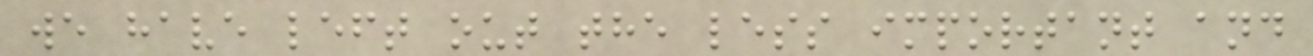we have left out the less important and
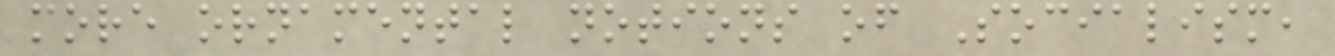more ornamental notions of Socialism,
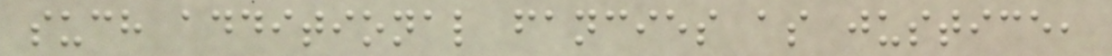such additional fancies as justice,
